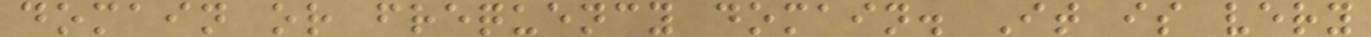domain or frequency domain. It is very
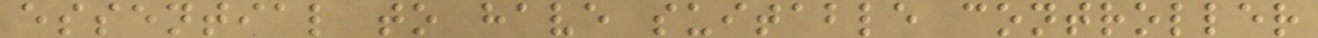essential to have suitable controller
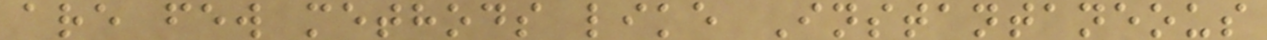are few methods like Instantaneous
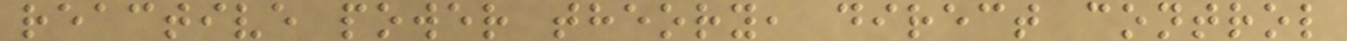reactive power theory, direct control
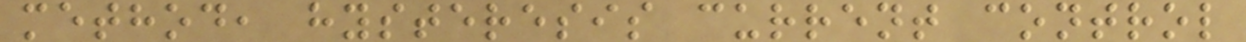method, hysteresis current control
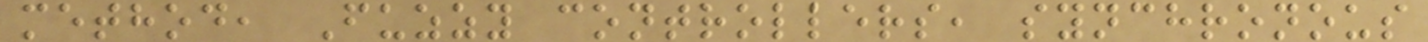method, Fuzzy controllers, synchronous
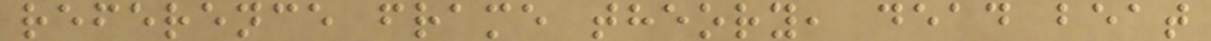reference frame theory, dead beat
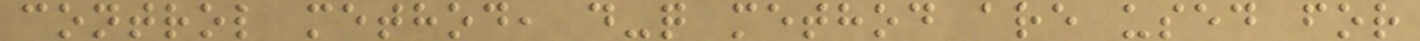control method, d-q method are used for
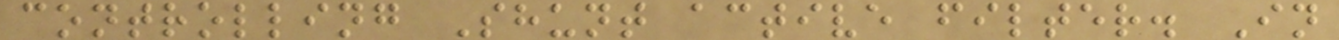controlling Shunt active filter. In
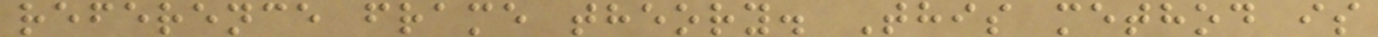reference frame theory. This method is
